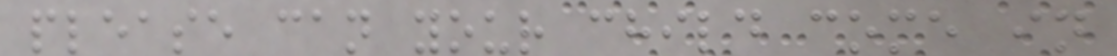please can your child come in
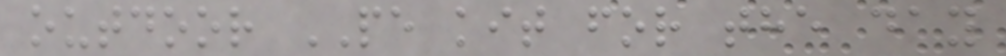outdoor PE kit for the day
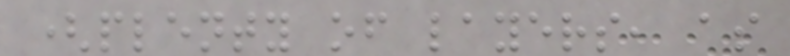(plenty of layers, as
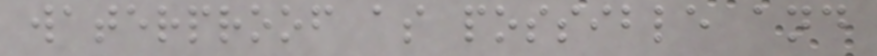waterproof as possible and
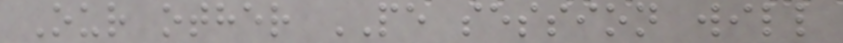Our other PE session will
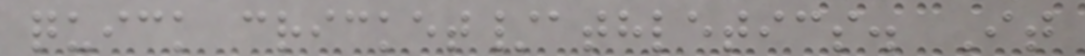quick cricket/athletics. It
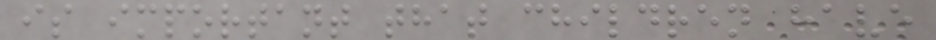is important that children have
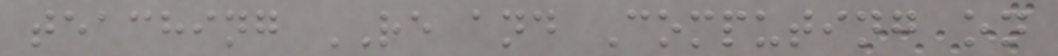teaching RE and Computing on
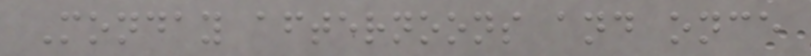Monday afternoons and once
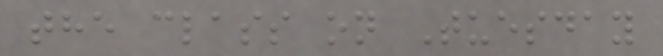the class on Tuesday
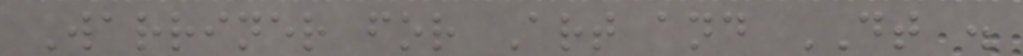Warriner for Art and DT .
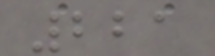221
